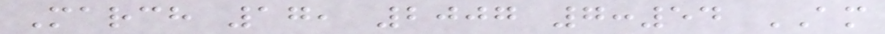March 17, 2007 7:54 AM
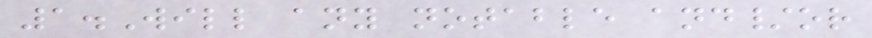1.Will any notable and/or
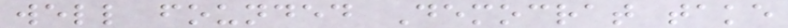well founded Democrat take
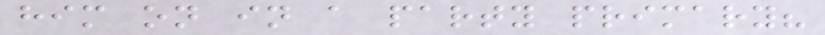him on in a party primary?
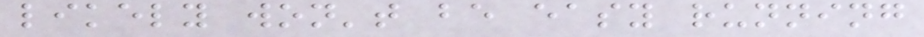likely won't be easy running
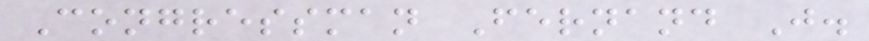Congressman Fernand J.
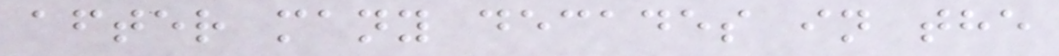after many decades in the
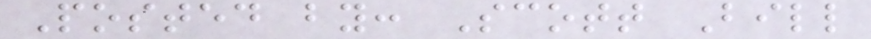Posted by: Scott Bill
